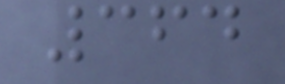364
